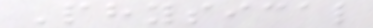Physical
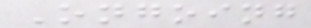Ongoing
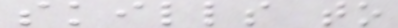skills to
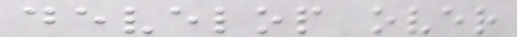develop over
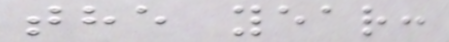the year:
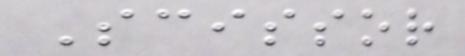Scissor
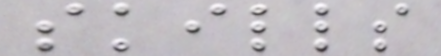skills
